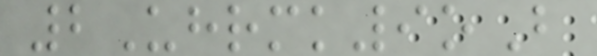2Uhrmk9oB
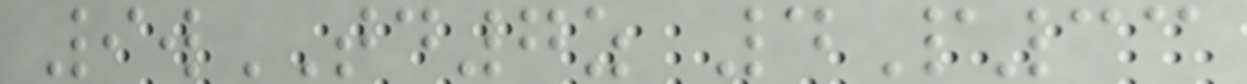9wTD7z 4P33
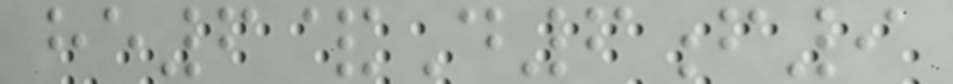he6&D6f9
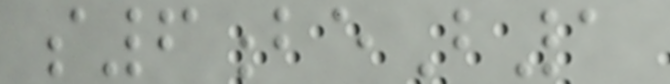s6beB1
